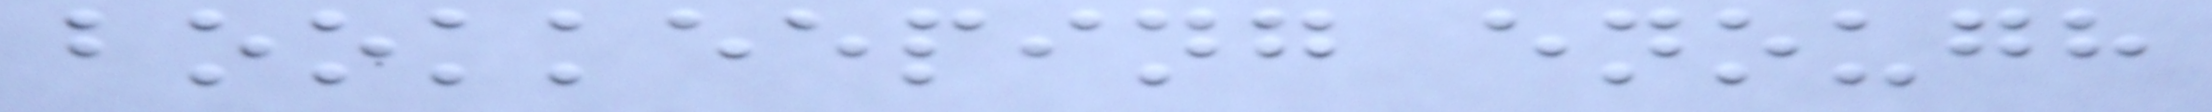bookkeeping enough
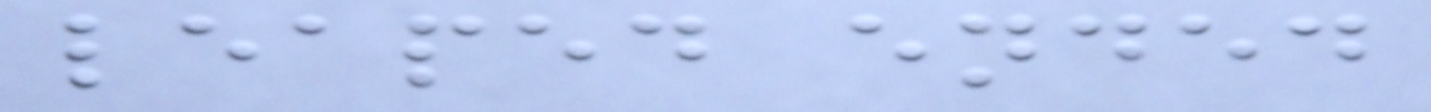leaped ended
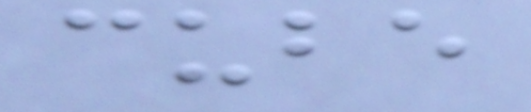cube
